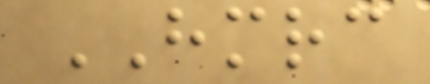HMRC
